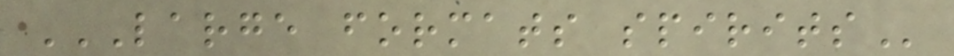LARGE FORMATS SPIRITS
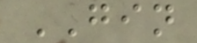GIN
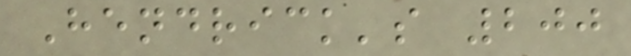Hendrick's 200
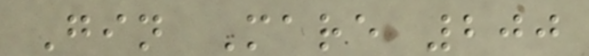Gin Mare 200
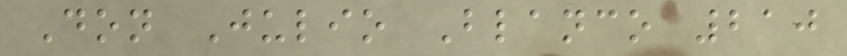Don Julio Blanco 210
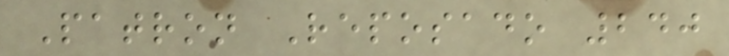Patron Reposado 240
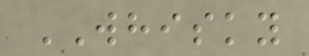WHISKY
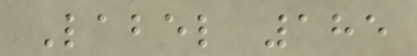Label 185
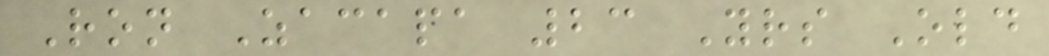Ron Zacapa 23 Yrs Old
